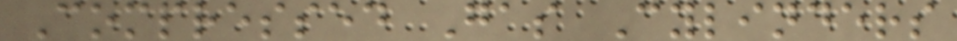Compressed Gas Cylinders
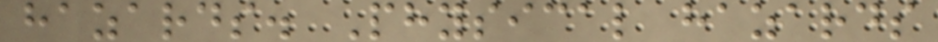hazards. Physical hazards
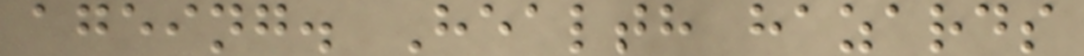ageing. Health hazards
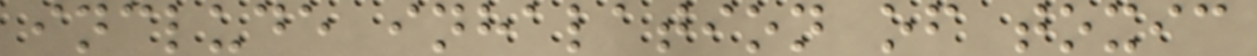include inhalation of toxic
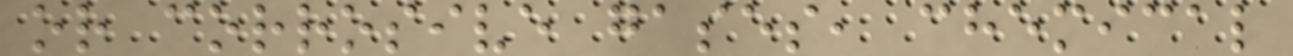or corrosive gases, chemical
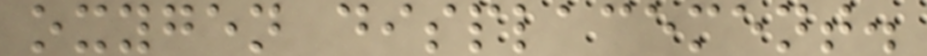oxygen displacement.
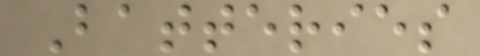Batteries
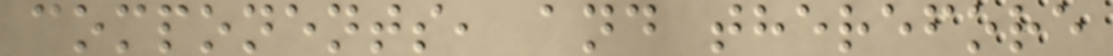components, and therefore
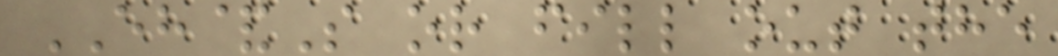EH&S or fill out the
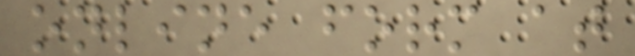online form at
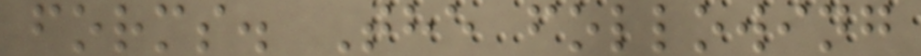forms. The following
